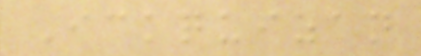Ickquizan
